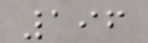196
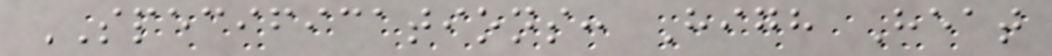SPECIFICATIONS: High Heat
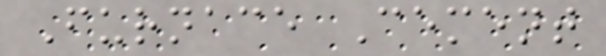Furnace Cement
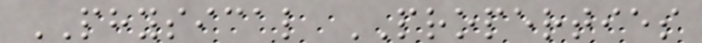PHYSICAL PROPERTIES
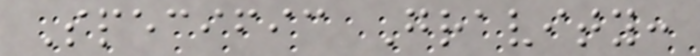Specific Gravity:
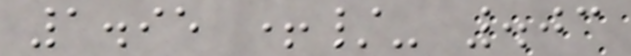1.95 +/- .03
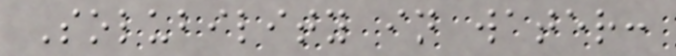Solubility in water:
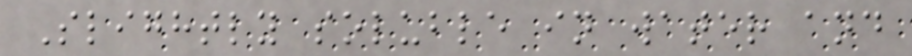Slightly soluble in water and
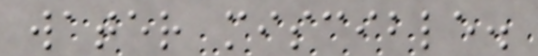water miscible.
